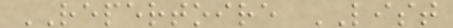REPERTOIRE LIST
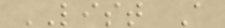LIST A
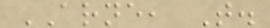ARNE, T.
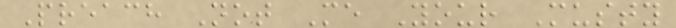Preach Not Me Your Musty
